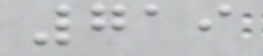719
